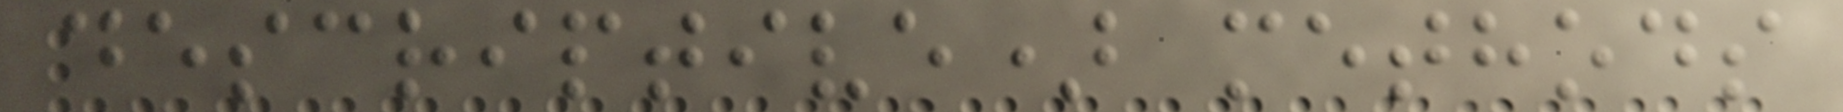descriptive) methods
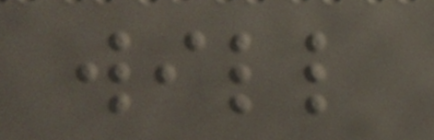will
